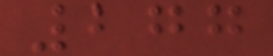277
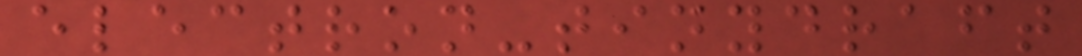electron-tinydraft
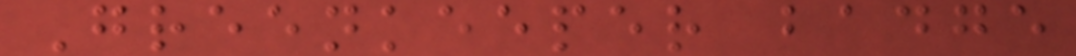Greenkeeper badge
